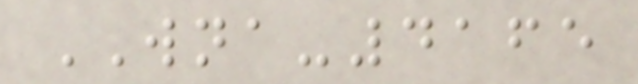WNA-4165
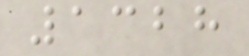1328
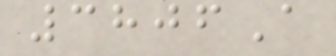3806A
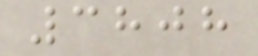3808
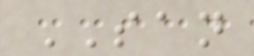SAN
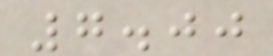7.00
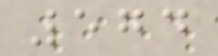574
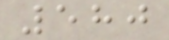580
